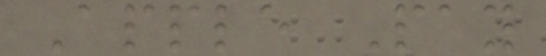Apple Pay
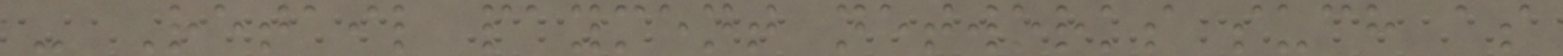- Retail payment networks such as
